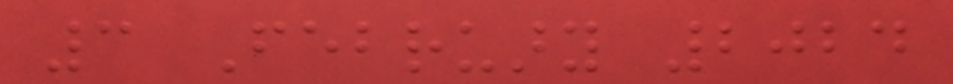3 February 2024
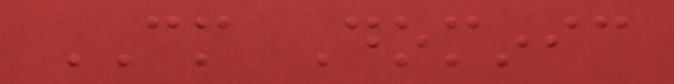CM Dominic
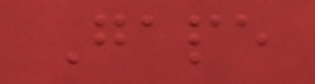Gape
